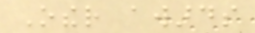Other awards
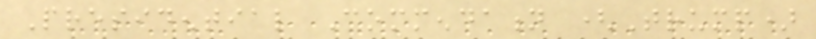Presidential Commendation (Trump)
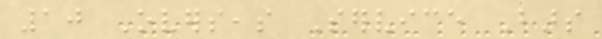10 Overseas Service Bars
